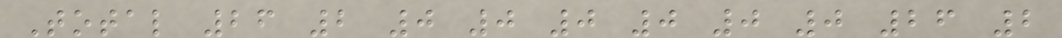Total 26 2 0 0 0 0 0 0 26 2
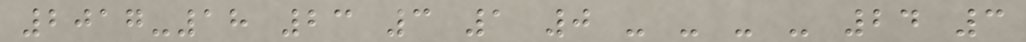2017-18 23 3 1 0 - - - - 24 3
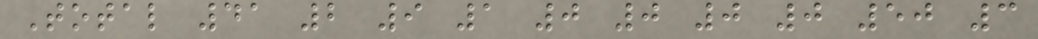Total 41 2 9 1 0 0 0 0 50 3
